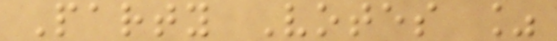Party Votes %
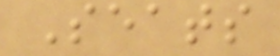Seats
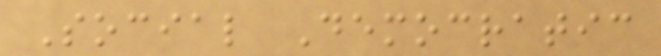Social Democratic
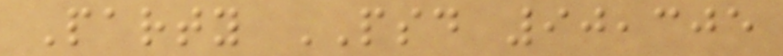Party PSD 90,305
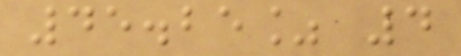45.25% 4
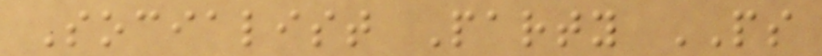Socialist Party PS
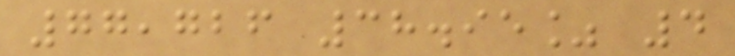77,726 38.95% 4
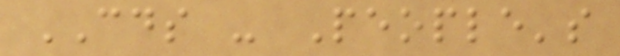CDS - People's
